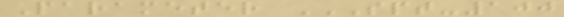Parameter SPT-100
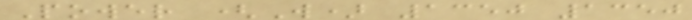Power (W) 1350 1350
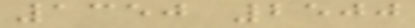1350 2500
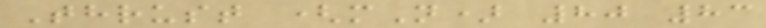Thrust (mN) 80 83
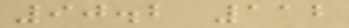90.2 112
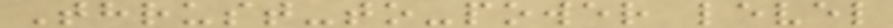Thrust-to-power level
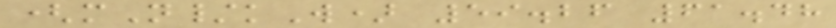(mN/kW) 59.26 61.48
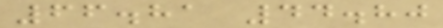66.81 44.80
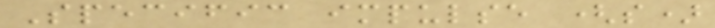Specific impulse (s)
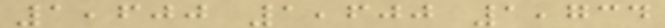1,600 1,600 1,734
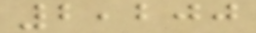2,200
